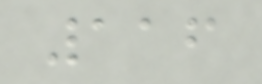116
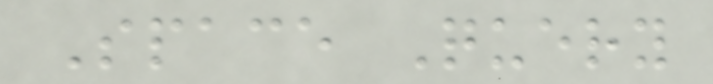Space Query
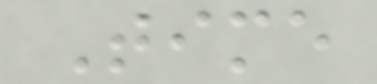Time
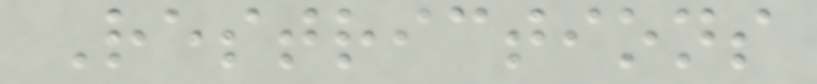Restrictions
